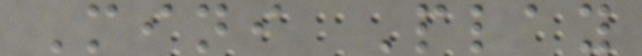Mini Play
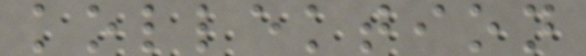kollektion
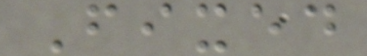Fixed
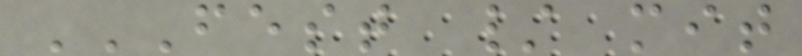FEST / MIT
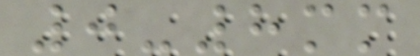0-8mm
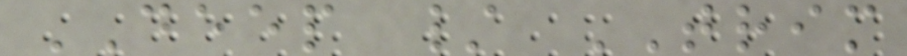DEEP / TRIM
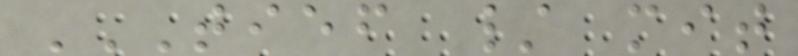TIEF / MIT
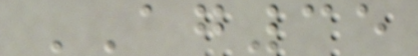AG35
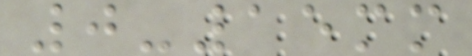0-15mm
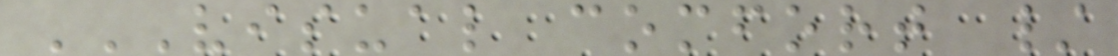VISUAL COMFORT /
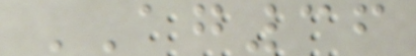AG36
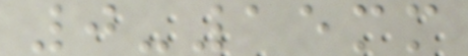0-15mm
